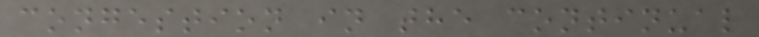congestion in the continual
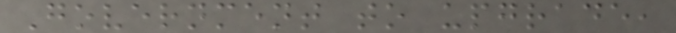Government to upgrade,
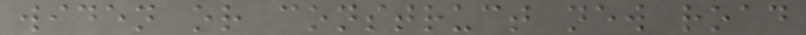widen or construct new road
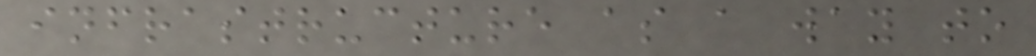infrastructure as a way to
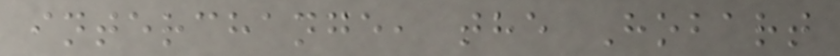interchange, the Hobart
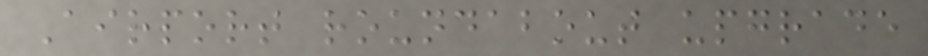Airport roundabout upgrade
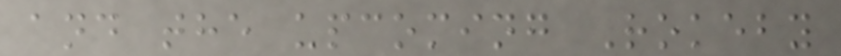and the upcoming Rokeby
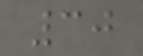30
